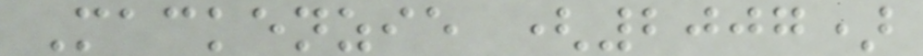Mackenzie (2007)
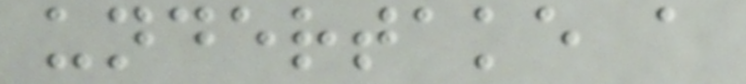undertake a
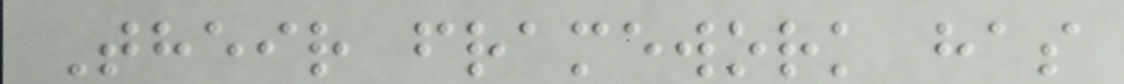Their framework has
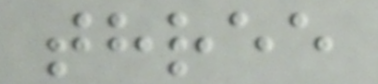three
